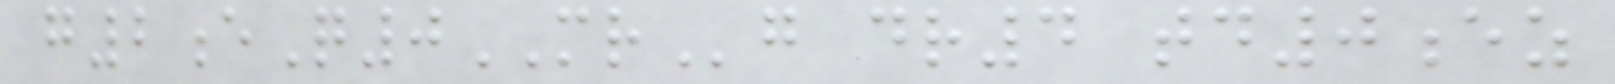g2eQ0MRg dr4 td0ez
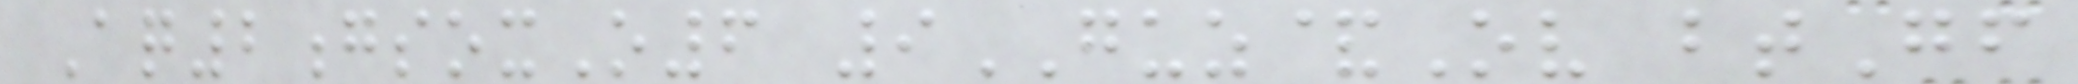Aq2gsoxO6 9GUZ&Ov btGf
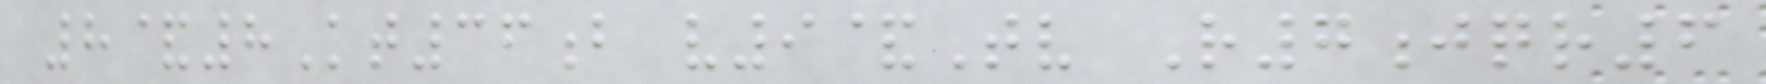8&8Kt36b v9&Tv R7jqr6
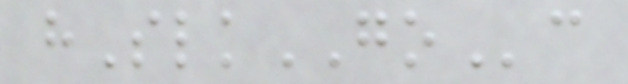hSlkGOc
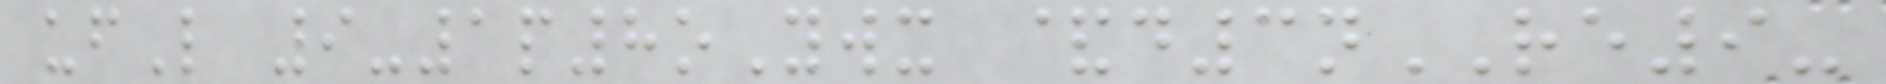ufL 9-1p8oYwx &d3nRE9-
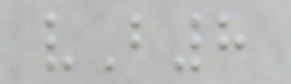vB8
